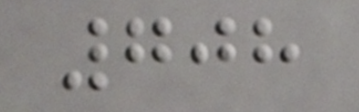708
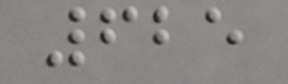625
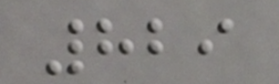829
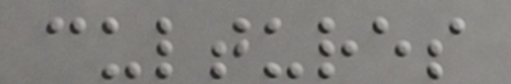cultures
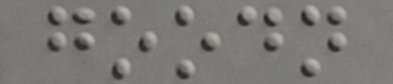goodn
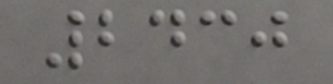2430
